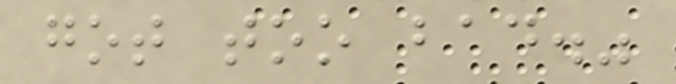got too bad."
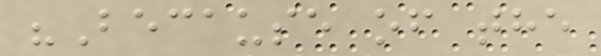"Because of the
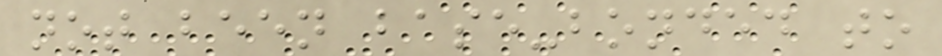not been base-bonded to
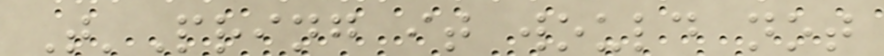T'Pring it would not
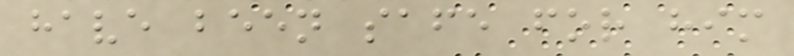have been safe for him
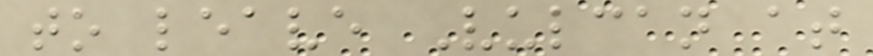to leave Vulcan at
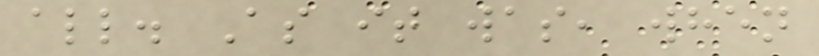all. As it was, when
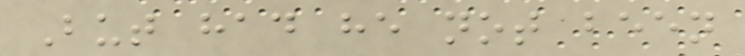But had he not been
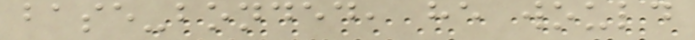base-bonded, he would
